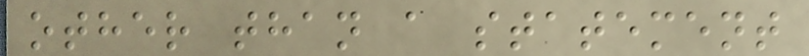other than a statement
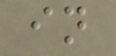in
